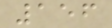156
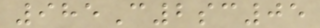985C2sc05
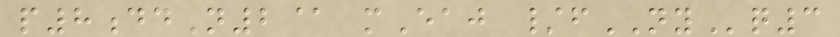p8ddN2@ mEaj /fNYq3
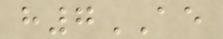h7AE
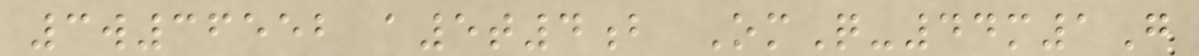3w36552 a5t4b OmQ-44m1G
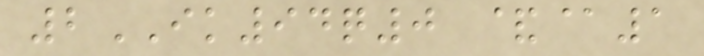2IK94q0 &@1
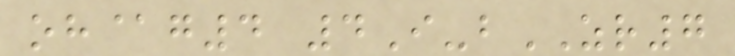oh@g4 4I-bZR7
